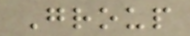Group
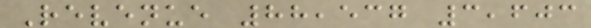Revenue 88,537 3,603
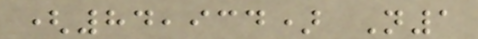(84,934) N1
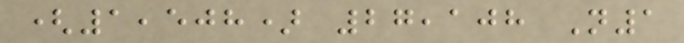(1,508) 27,108 N1
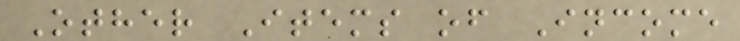Other Items of Income
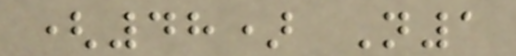(48) N1
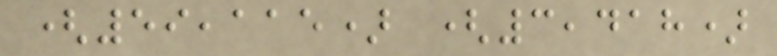(59,115) (3,418)
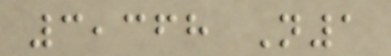3,368 N1
